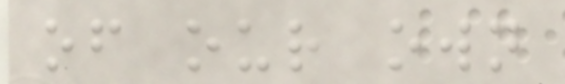of our own
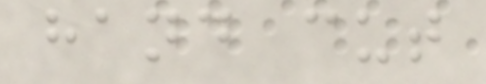hand cut
